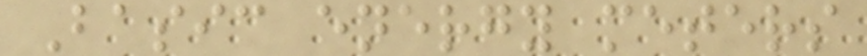Basic energy meters
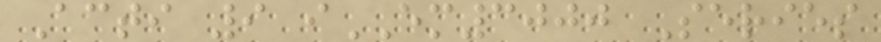Acti 9 iEM3000 Series
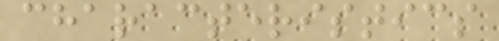characteristics
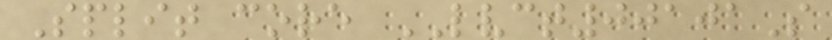Split core LVCT00101S
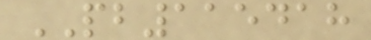PB115418
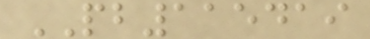PB115419
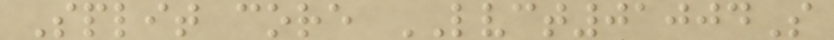Split core LVCT01004S
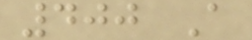400 A
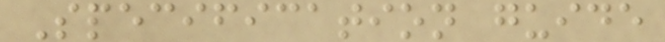Specification guide
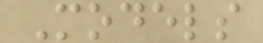Models
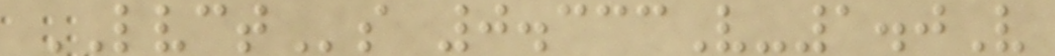LVCTs 0.333V-1.0V
